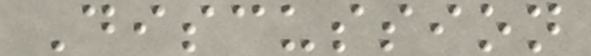Discussion
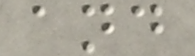and
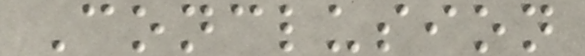Conclusion
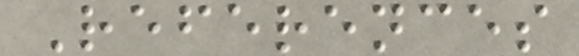References
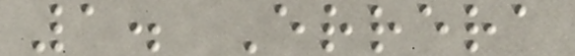1. Errera
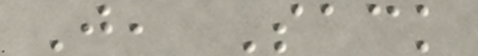J, Sack
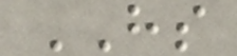HS
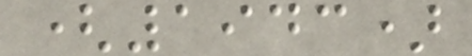(1943)
